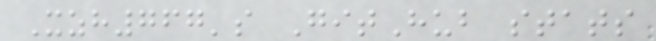Xzh767's GitHub stats
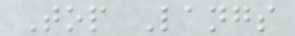Top Langs
